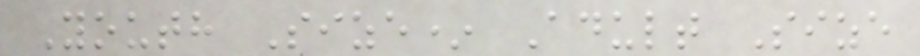Youth Size* Adult Size
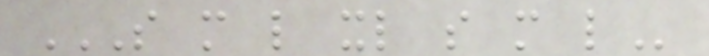S M L XL S M L
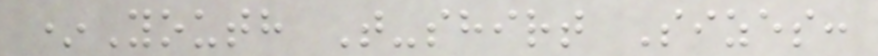*Youth T-shirt Sizes:
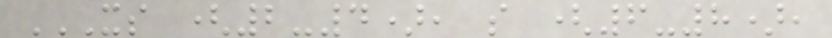XS (2-4), S (6-8),
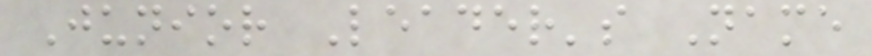Junior Leader's Name
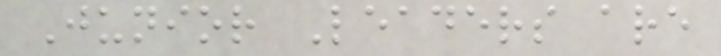Junior Leaders are
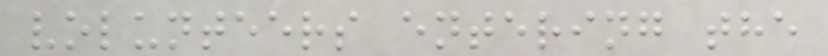volunteers entering the
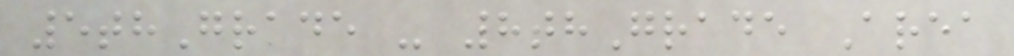5thGrade - 8thGrade Area
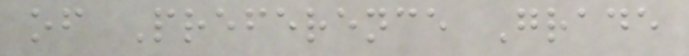of Preference Grade
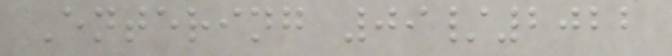Entering 09/2022
